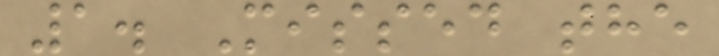1. Missed the
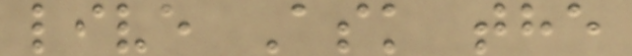live Ask the
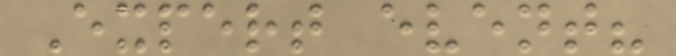Expert event?
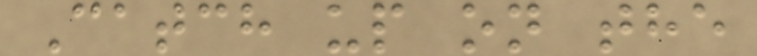Catch up on the
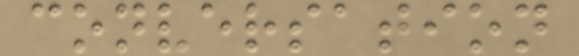conversation
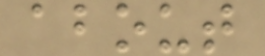about
